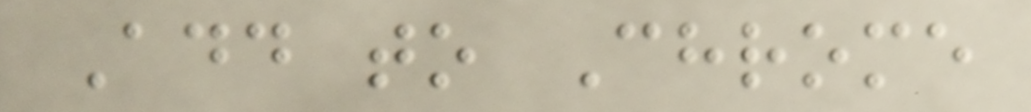Add to Chrome
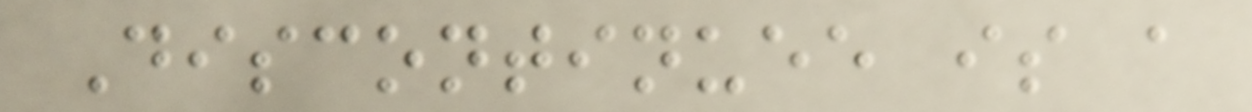Discontinuee is a
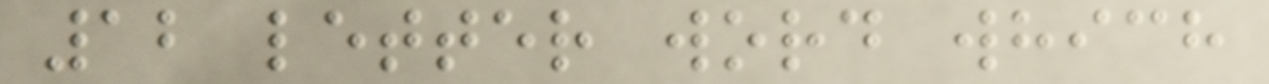12 letter word which
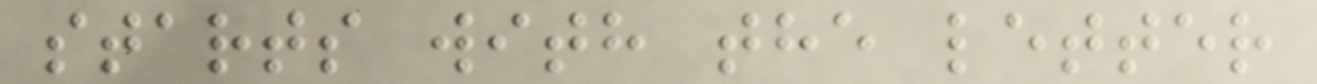starts with the letter
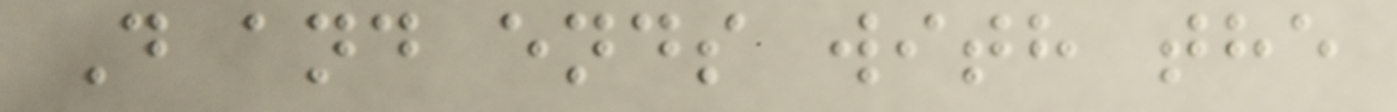D and ends with the
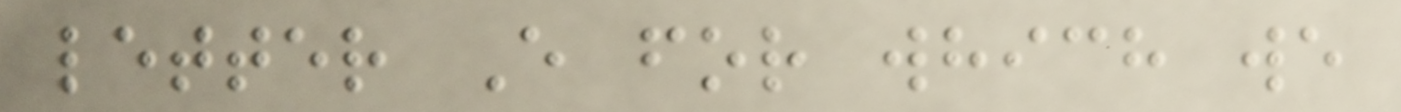letter E for which we
